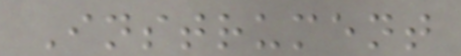Instrument
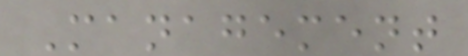Management
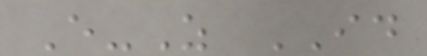E-Z ID
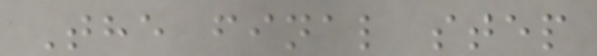The final step
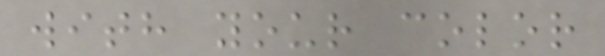with your color
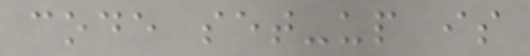code set-up is
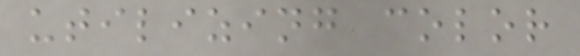utilizing color
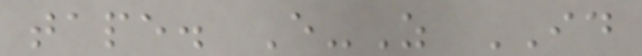tape. E-Z ID
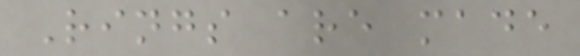Rings are made
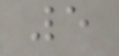5
